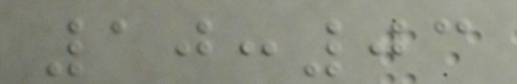10:03
